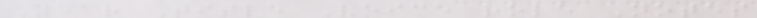Year Title Voice role Notes
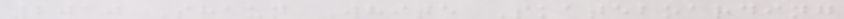2010 Shaun White Skateboarding
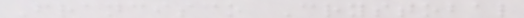Francisco Crystobal
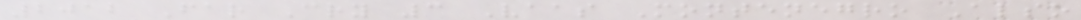2012 Far Cry 3 Vaas Montenegro Also
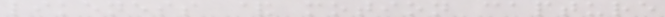likeness & motion capture
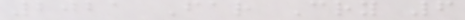2021 Far Cry 6
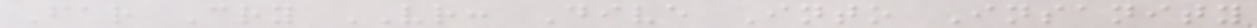Far Cry VR: Dive Into Insanity
